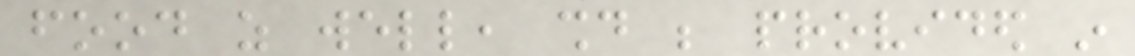food as well, should be provided in
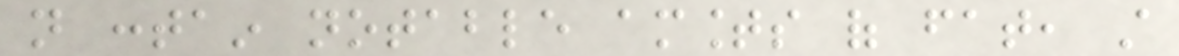not contain notable amounts of fat, still
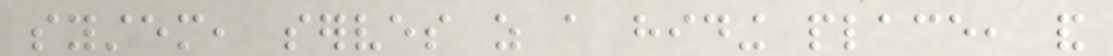system, serves as a hiding place, and
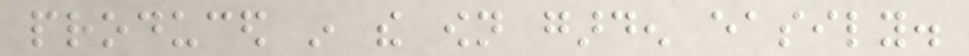produced in the own garden easily.
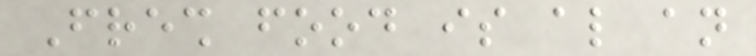Fresh food is also an
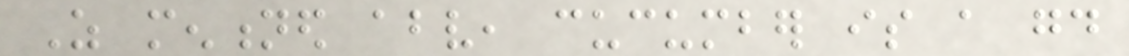As mentioned above, cucumber is a good
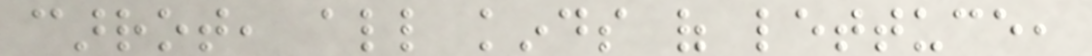carrot, all kinds of lettuce,
